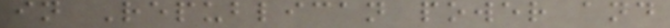in Republican power and
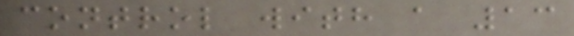control with a 13
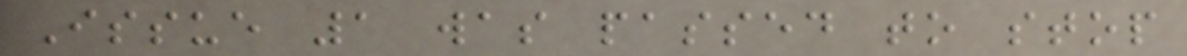Issue 1 was passed to stop
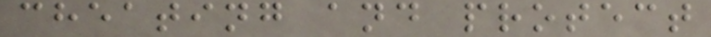cheating and protect
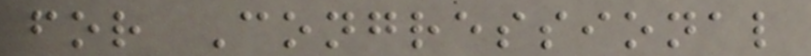for Congressional
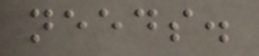needs.
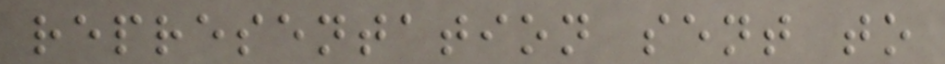representation sent to
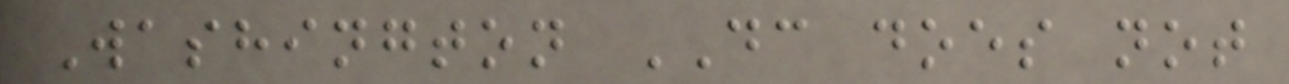Washington DC does not
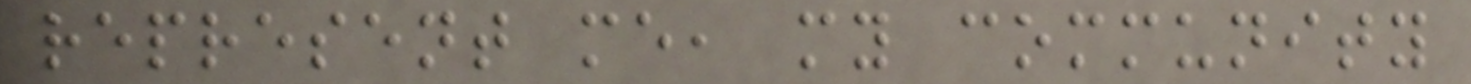represent me, my community
